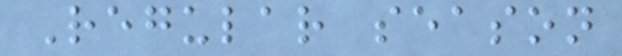Regular season
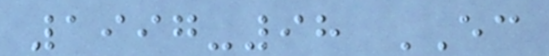1997-98 EC
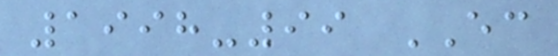1998-99 EC
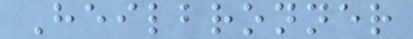Heilbronner
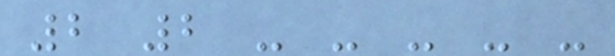2 2 - - - - -
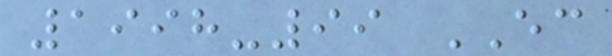1998-99 EC
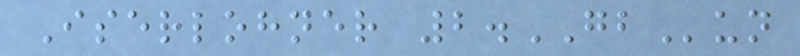Iserlohner 2.GBun
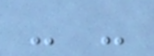- -
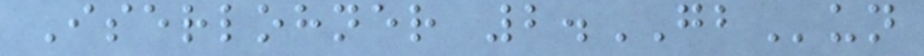Iserlohner 2.GBun
